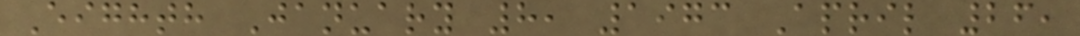Eighth January 8, 1973 April 26,
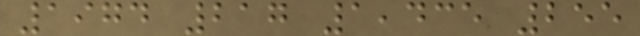1974 217 1,435 255
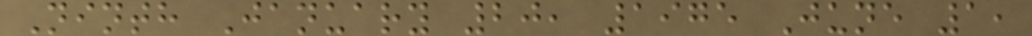Ninth January 20, 1975 June 1,
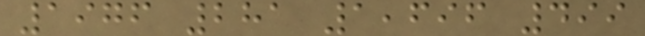1976 281 1,696 499
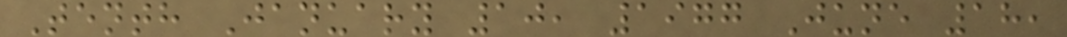Tenth January 10, 1977 June 18,
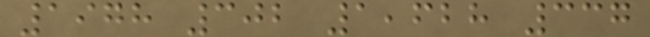1978 302 1,628 337
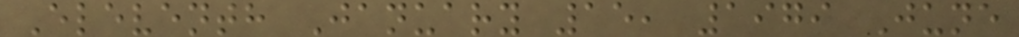Eleventh January 15, 1979 June
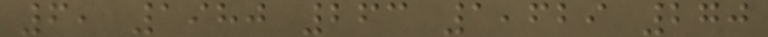6, 1980 263 1,629 270
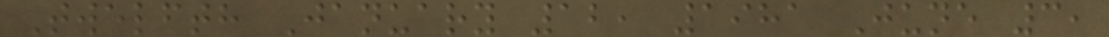Twelfth January 12, 1981 June 3,
